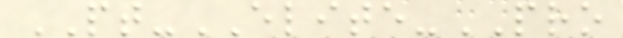PT-ELITE-PRO
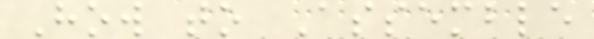How to Assemble
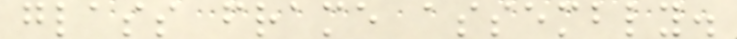glass frame assembly.
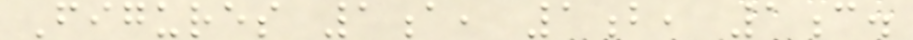Figures 1a, 1b, 1c.
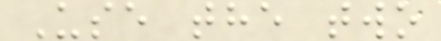Use the two
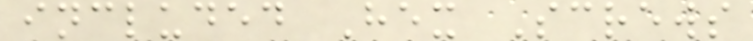included Hex Screws
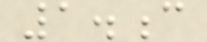1.c
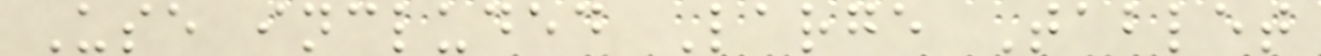Use included Large Tablet
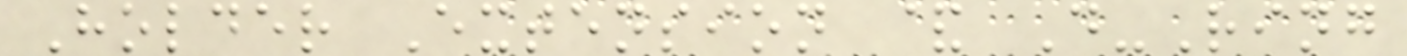Holder Extension & D-Ring
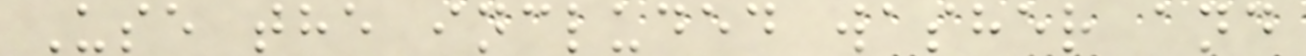Use the included washer and
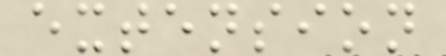extension
